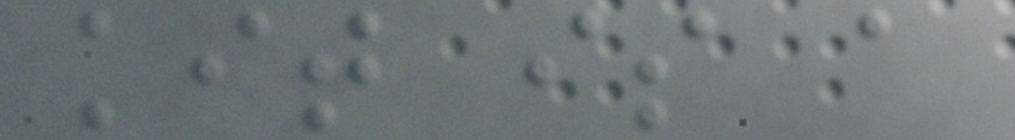kit is a
